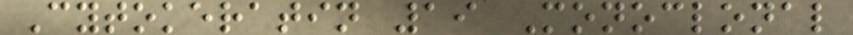Cytokeratin 19 Monoclonal
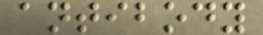antibody
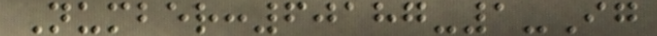Number:60187-1-Ig
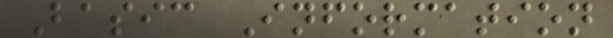Basic Information
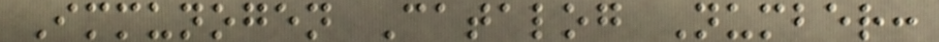Immunogen Catalog Number:
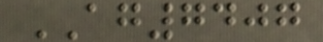AG7407
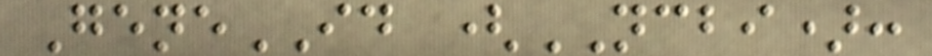GeneID (NCBI):
